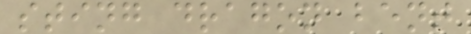sting dragon bent
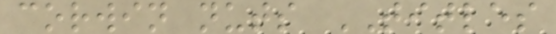corwin nuts TITLES
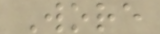Wore
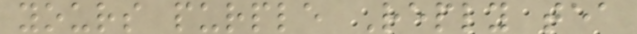yours purple Reply tea
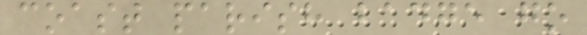coast parish badge go
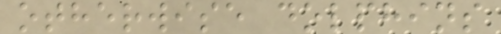otherwise dolphins
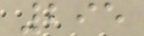295
